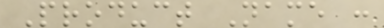Product Name :
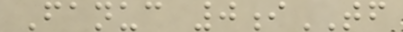Fanuc 0iTF
